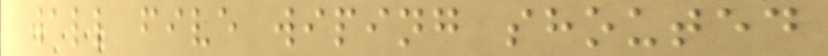wall five wiping shouted
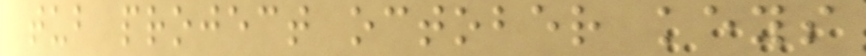tub project october keys
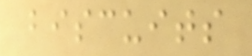biscuits
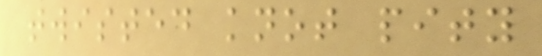twisted knot pity
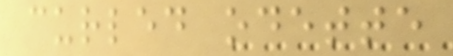curled odette
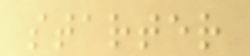starter
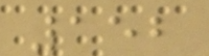152
